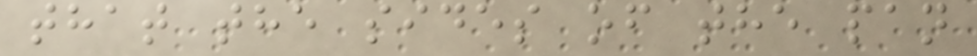that the sides of the pan
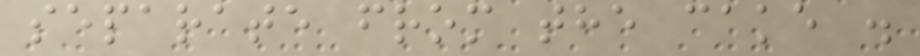separate from the cake .
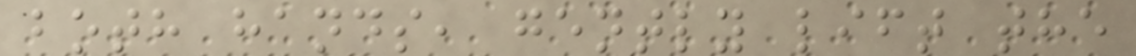both hands, gently lift the
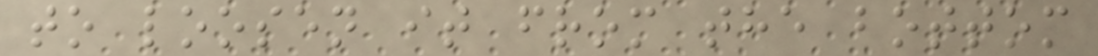to loosen it from the bottom
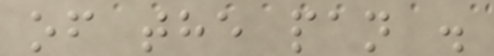of the pan .
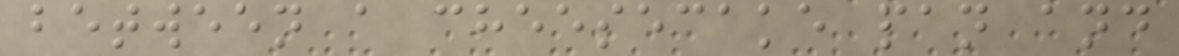between a cheesecake pan and
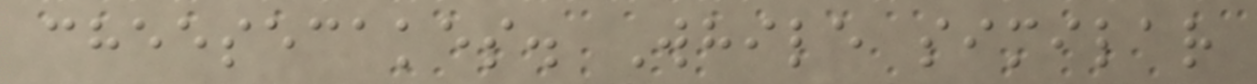cheesecakes. While similar
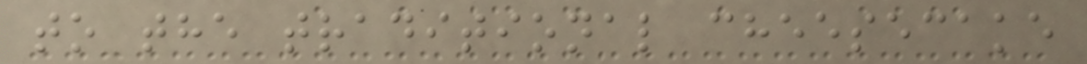to the traditional cheesecake
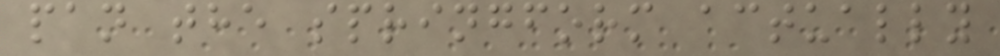pan the springform actually
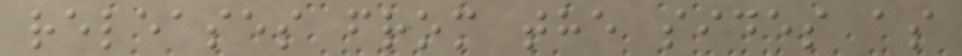releases from the sides as
